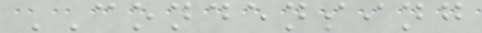CONDENSING
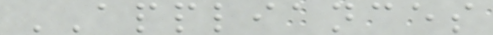APPLIANCES
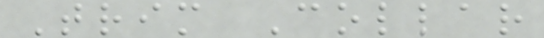Trim Collar
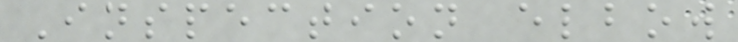Inspection elbow
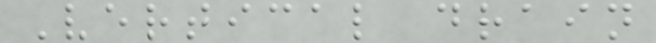Vertical drain
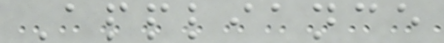Appliance
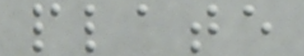plate
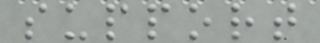support
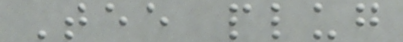Tee plug
